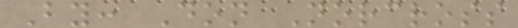By: Don Norcross
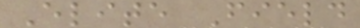Elite Field
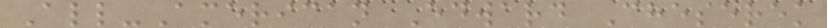All-American Edward Cheserek
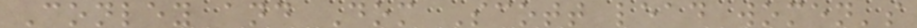Conley and Dom Scott lead women's
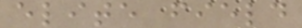elite field
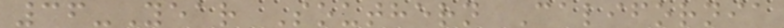36-Year Southern California
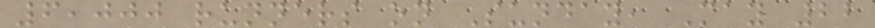6,000 runners on Sunday, May 22
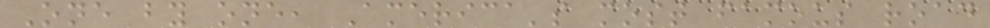One by one, America's most famous road
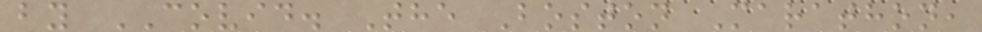by COVID. The Boston Marathon,
